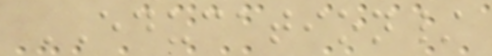EDUCATION/
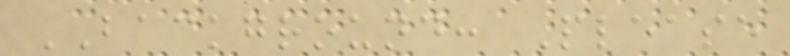BACKGROUND: Please
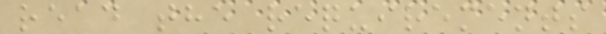read the requirements
